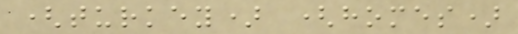(turkey) (homes)
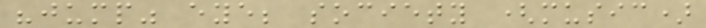"jump" eye; society (music)
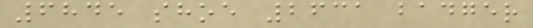6845 shoe 2631 badger
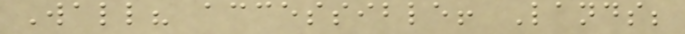Wall? accessible! Lands;
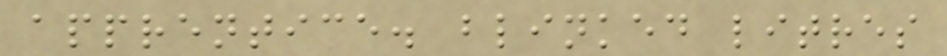apprentice. blinked litres
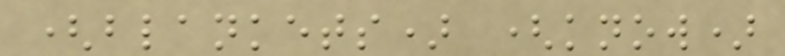(blankets) (know)
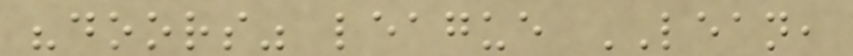"doors" league LEAN,
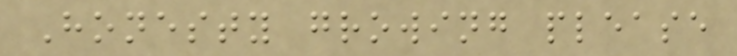Honesty growing please
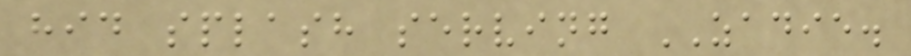hid splash serving ZADIE.
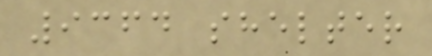9364 shelter
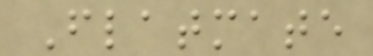Flatmate
